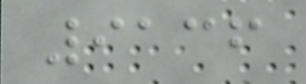9136
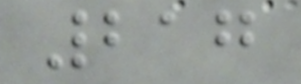217
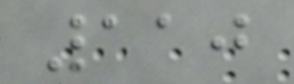110
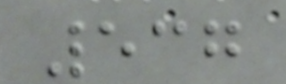537
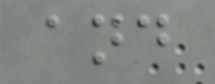and
